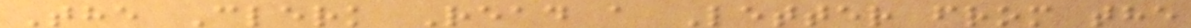The Clerk Read a Letter from the
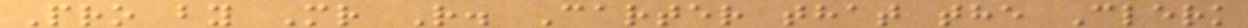Pro by Mr R. Carter that the Clerk
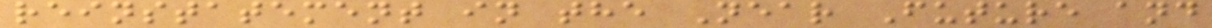reinstatement in the Near Future and
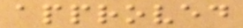approved
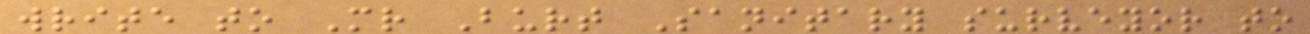write to Mr Burt Sanitary surveyor to
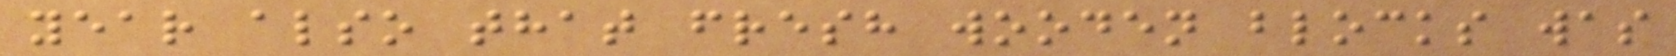year also that fresh wooden blocks was
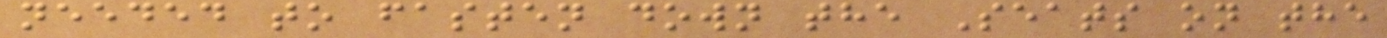needed to fasten down the Seats on the
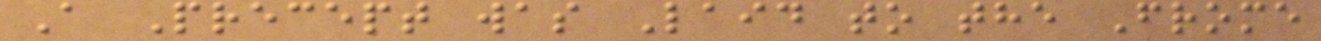A Precept was Laid to the Frome
